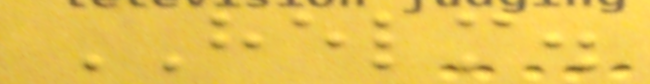HELM.
